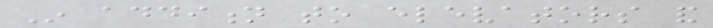In addition to elevators and
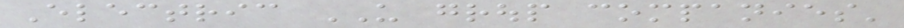Electric US group companies'
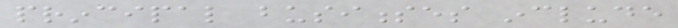principal businesses include
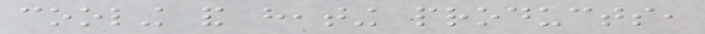cooling and heating products,
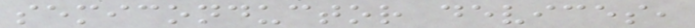semiconductor devices,
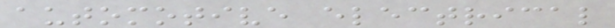automotive electrical
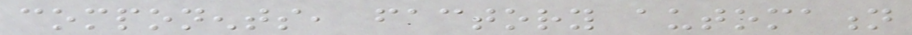components, factory automation
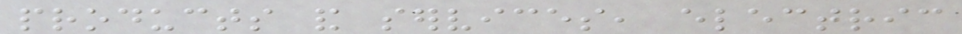products and services, electric
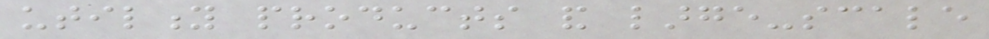utility products and large-scale
